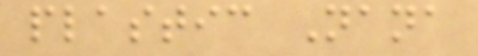plastic Nana
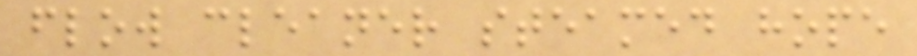flow cleaner steamed hope
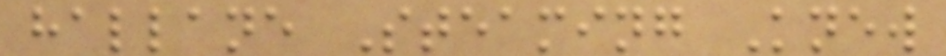hallane Steaming Knew
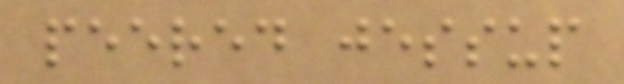peered jessup
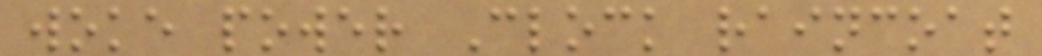woke power Clock raincoat
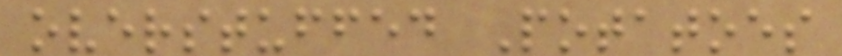overstuffed Potatoes
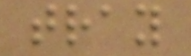tray
